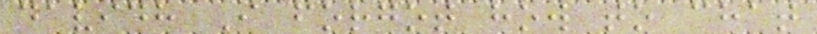davidh I forgot how to chat
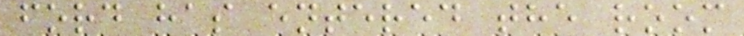ford has entered the room
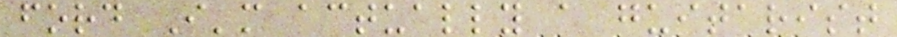ford I'm actually a guitarist
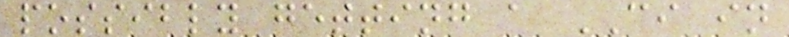possibly getting a CI in
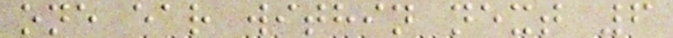one ear within next 6
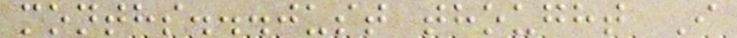months...just thought I
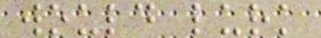would lurk
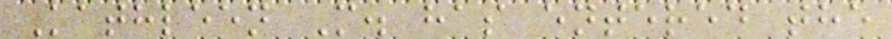Kathleen M. has entered the
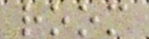room
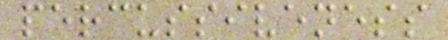percussiveness
